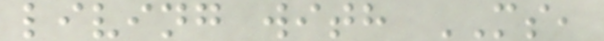living with MS,
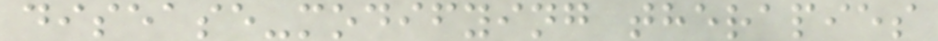disease-modifying therapies
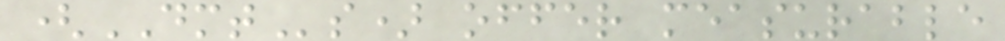(DMTs) offer measurable
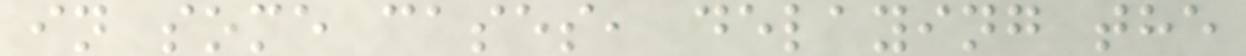in some cases, delaying the
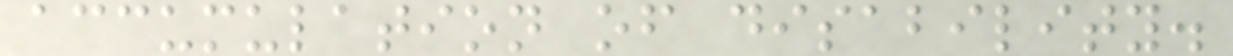accumulation of disability.
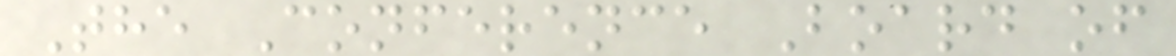The Conference Board of
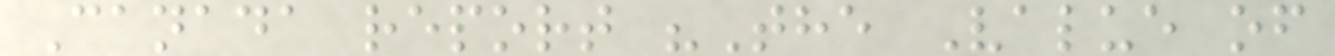Canada report "The Value of
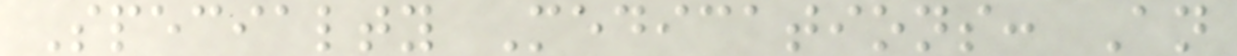Specialty Medications: An
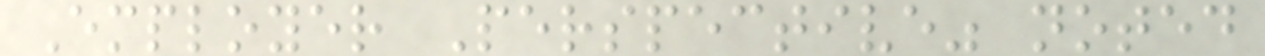Employer Perspective" noted
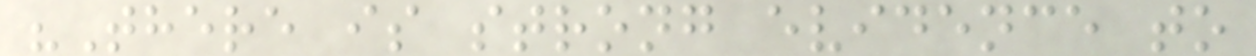"There is strong evidence to
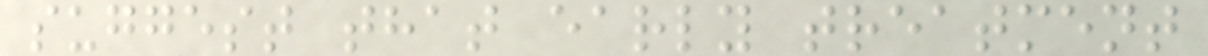suggest that early treatment
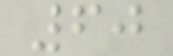60
